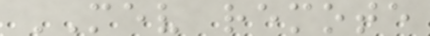MEV remote
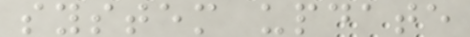system update
